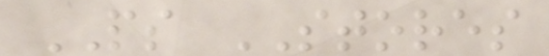PS STORES
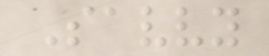Savvy
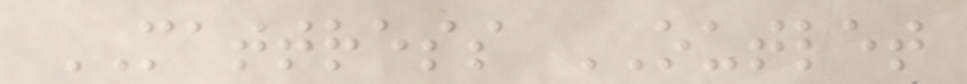MATTRESS OUTLET
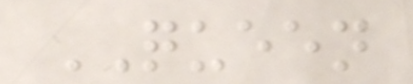QUEEN
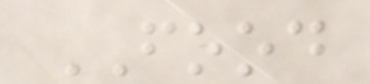FOOD
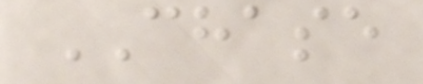CHASE
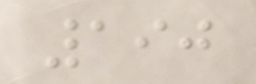190
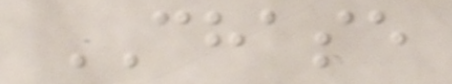CHASE
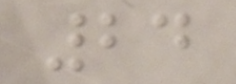24
